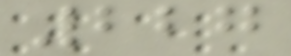227
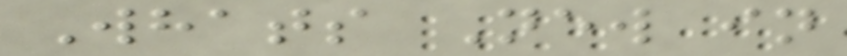Whats New in
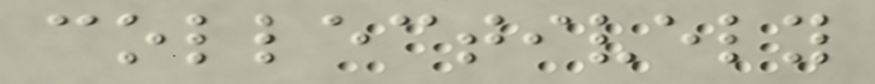collectively
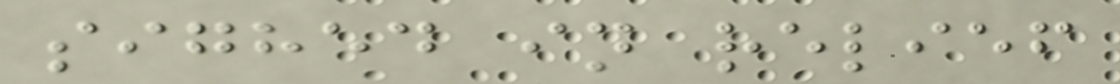sighed in relief
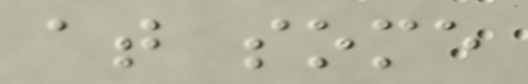at some
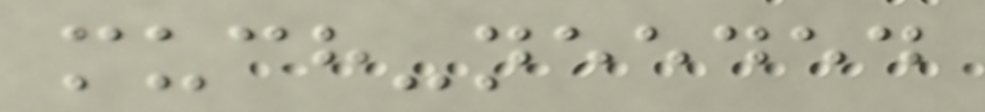much-needed
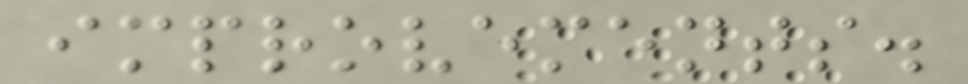improvements.
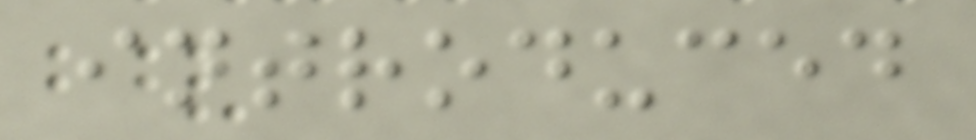introduced
